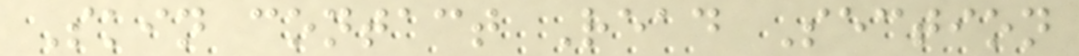Skin contact Read Section
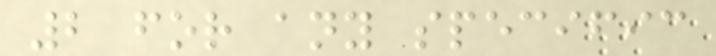2 for any specific
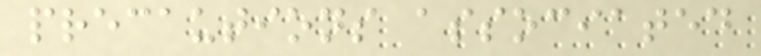precautions associated
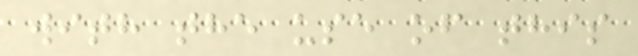with the use of this
